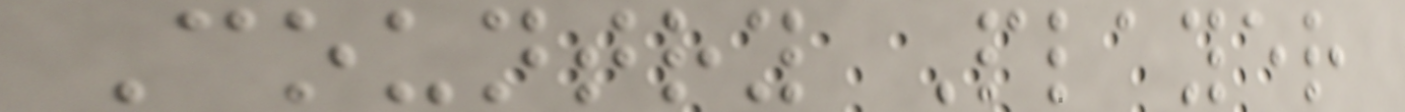Country Player
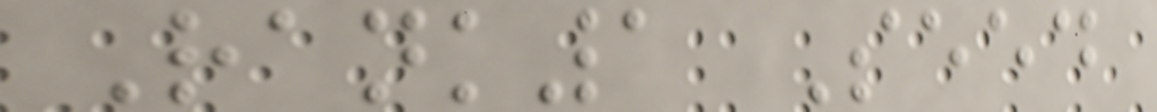Rank1 Seed
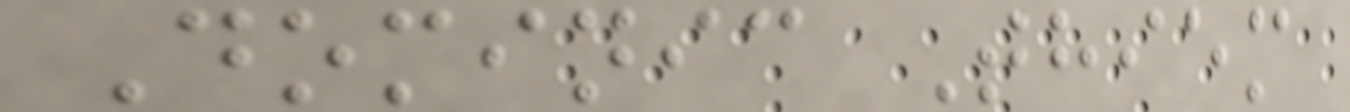Dominic Thiem
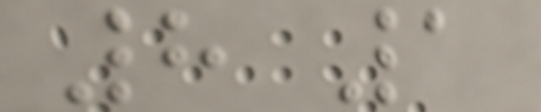8 1
